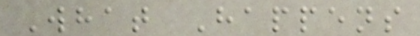What Happens
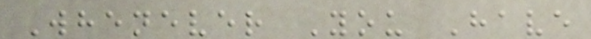Whenever You Have
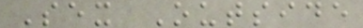Sex Outside
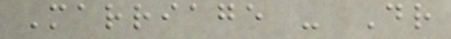Marriage - Dr
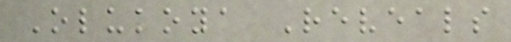Olukoya Reveals
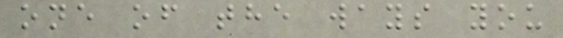one of the ways you
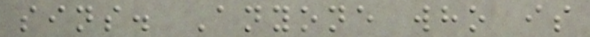sins. Anyone who is
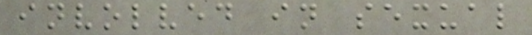involved in sexual
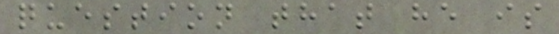question that he is
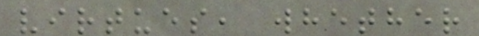virtues, whether
